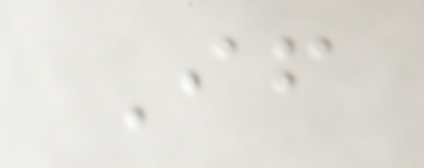If
